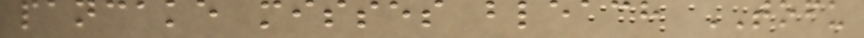pancake misses bleach TOFU
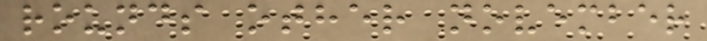rounds other november
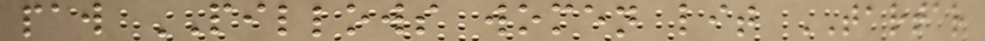paw PILLOWS women lit TARTAR
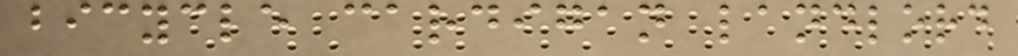bicycle cardigan landlord
